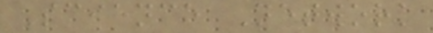Science Network
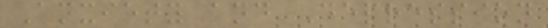Anxiety and Depression
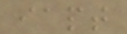iapt
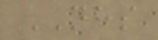NHS
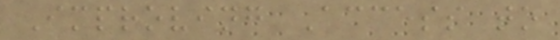Improving Access to
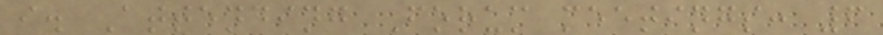i. Attending Forum meetings: 6
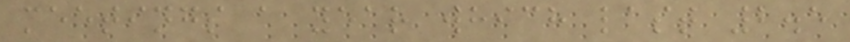meetings a year which last 2.5
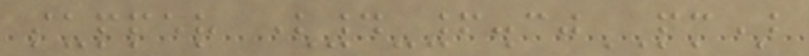supper (4-6.30PM)
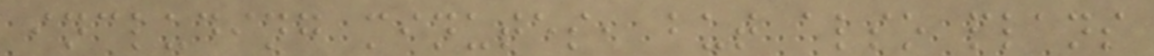including minutes, but also plans
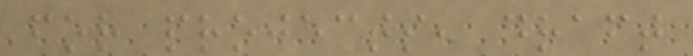for projects, draft
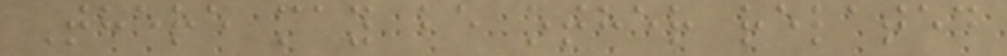There may be other related
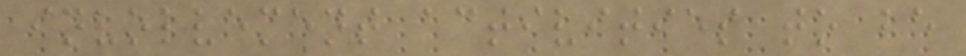involvement activities to be
